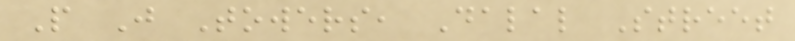P J Towers, Dalal Street
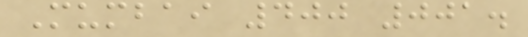Mumbai 400 001.
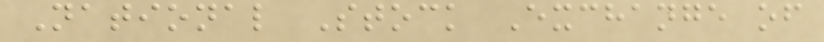National Stock Exchange of
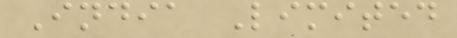India Limited
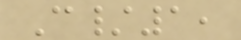C/1,
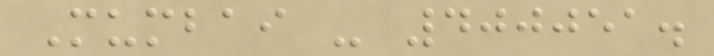Mumbai - 400051.
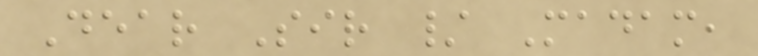Dear Sir / Madam,
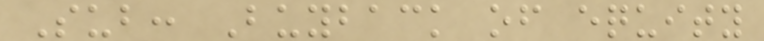Sub: Buyback of equity
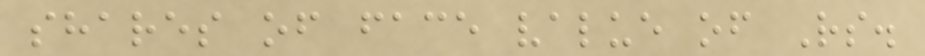shares of face value of Rs.
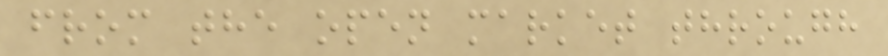from the open market through
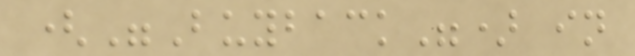("Buyback") in
